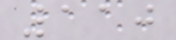110
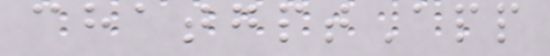chatgptApp
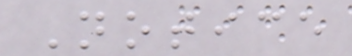Notice
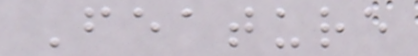Feature
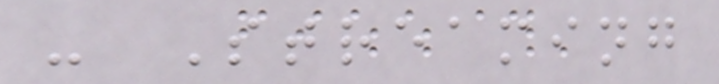- Streaming
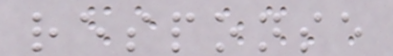response
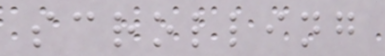scrolling
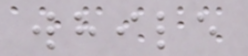while
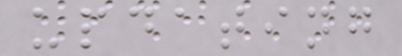updating
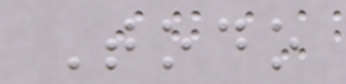Todo
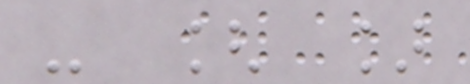- [ ]
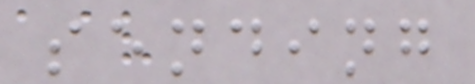sending
